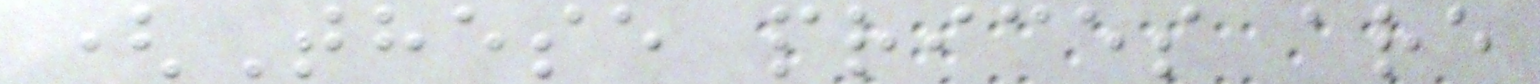(These prices are
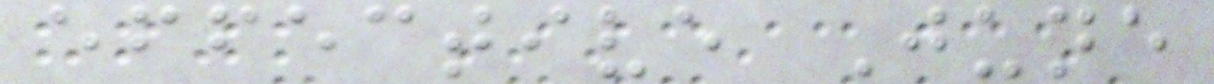effective June
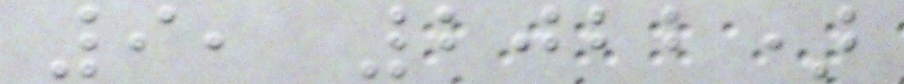9, 2022)
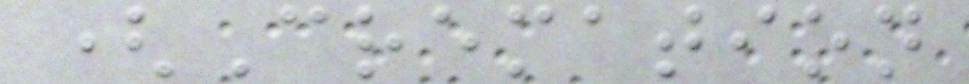(Cremation
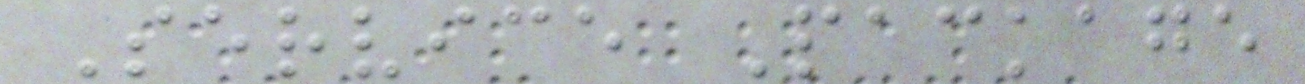Service Package
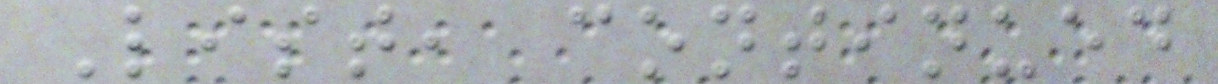List, continued
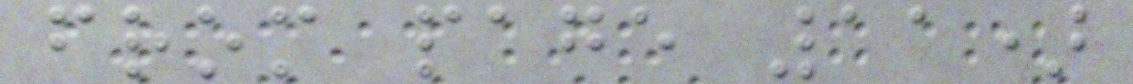from page 11)
